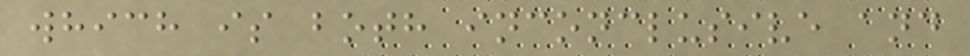which is both inconclusive and
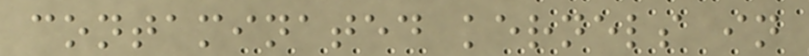contaminated kernels in
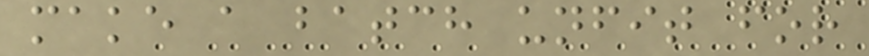make a batch unfit for
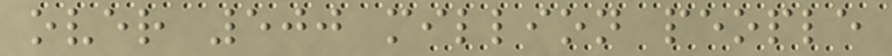over 500 million people
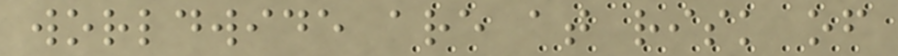worldwide are at risk of
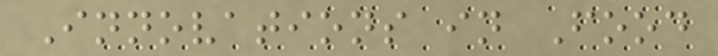Innovations in Food
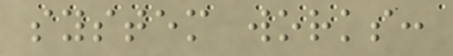system works:
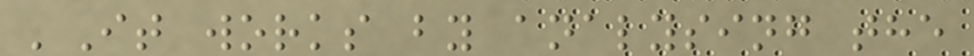'It works by analysing the
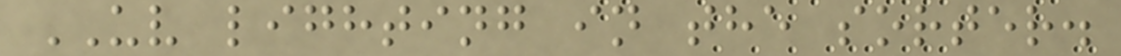UV lighting in the sorter.
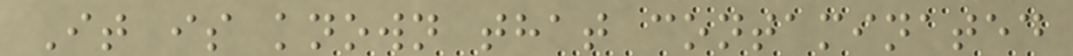It is known that contaminated
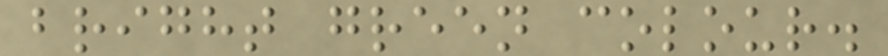bright green colour.
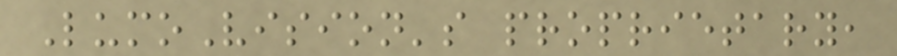LumoVision's proprietary,
